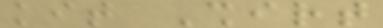kit Shirt
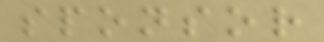sponsor
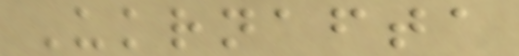Ukrnafta
